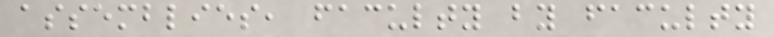assemblies, faculty by faculty
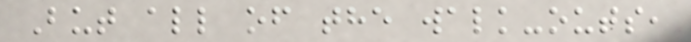But all of the walk-outs,
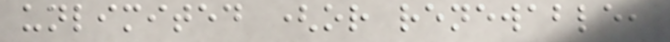unlimited (or renewable,
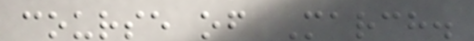course of March.
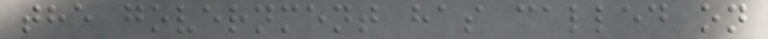the government has called on
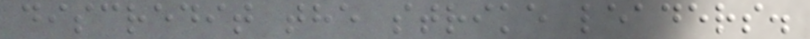discredit the strike leaders.
